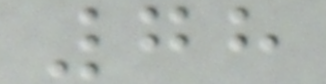78
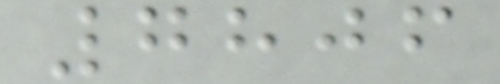7806
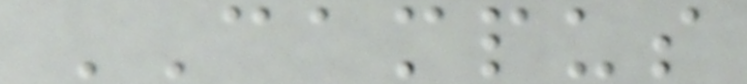CAMPUS
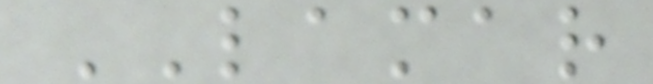LAMAR
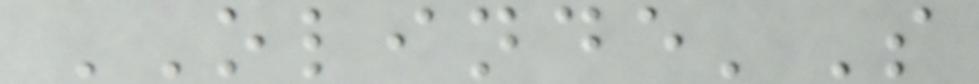OLINDE'S
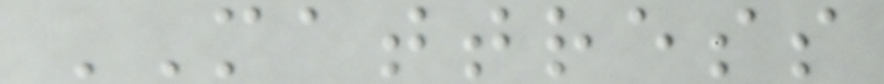MATTRESS
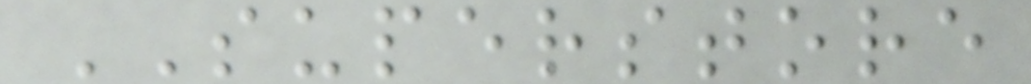SUPERSTORE
